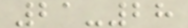21-28
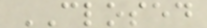CLOSED
